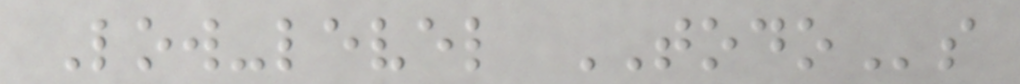Low-level TODOs
